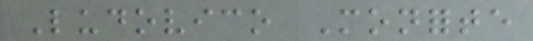Ludovico Monforte
